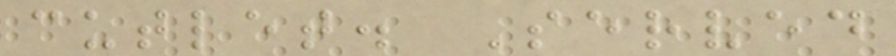cutlet. Served
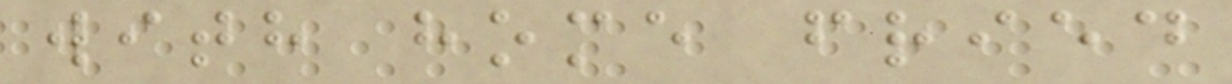with home fried
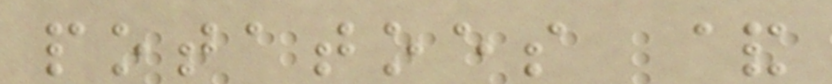potatoes &
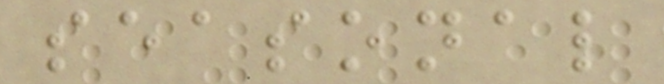seasonal
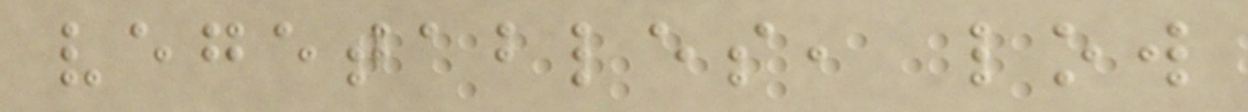vegetables, low
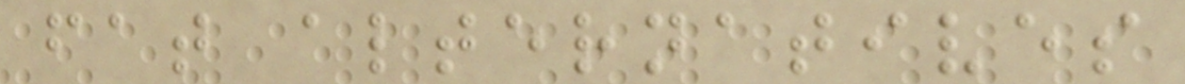fat alternatives
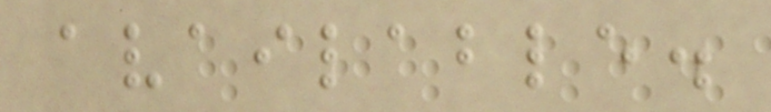available.
